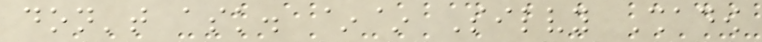don't ask. ~~ Silvy Shadow
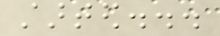started...
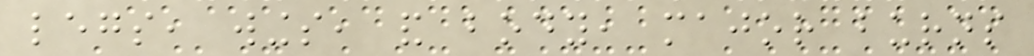legs, wings, and body, major burns
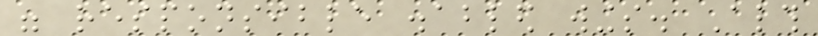were responsible disabled wings. Although
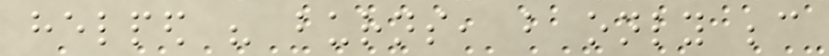helped his burns, but only because
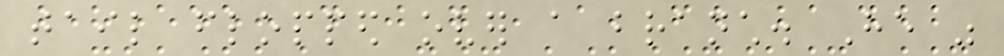tail flopped over a branch. He was
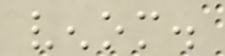venom.
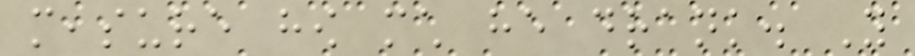measure how much he drank. You
